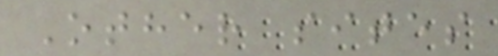Other sites
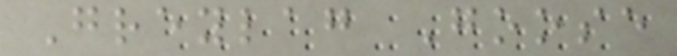Greylag Goose
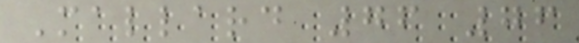Mallard 76 76
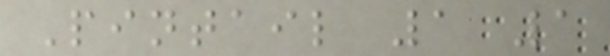Pintail 1 1
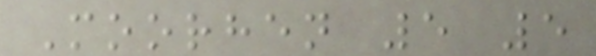Moorhen 5 5
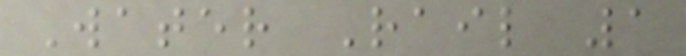Water Rail 1
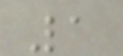1
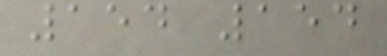154 154
